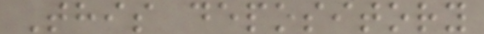This depository
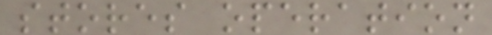stores operation
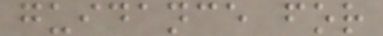guidance for
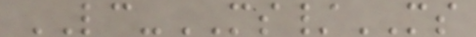LC-MS/MS
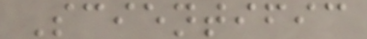Scientific
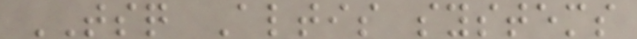TSQ Altis systems
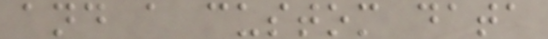and a custom data
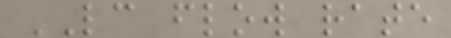LC flow rate
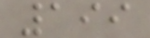199
